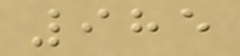985
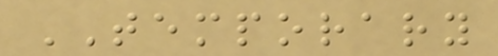TEMPORARY
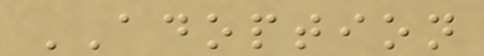ADOPTION
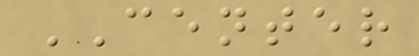CENTER
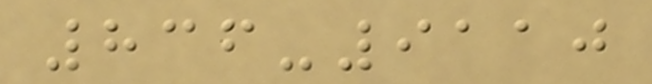836-9110
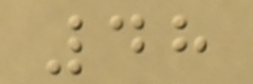48
